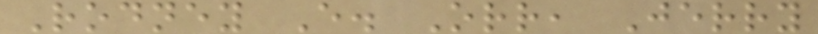Rodney E. Orr, Jerry
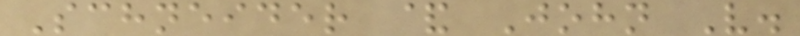Schneider & John V.
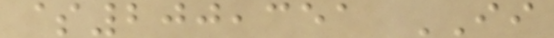$200,351 II
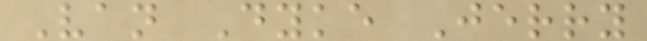Van Dyke Jerry
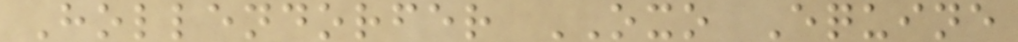Hollendorfer OXO Equine
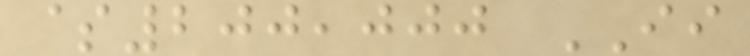$200,000 II
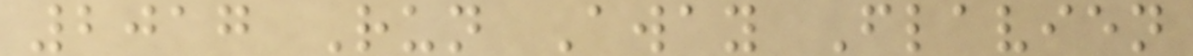2017 Run Away Flavien
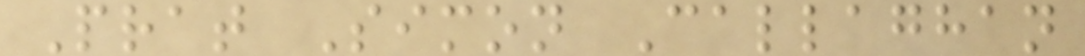Prat Simon Callaghan
